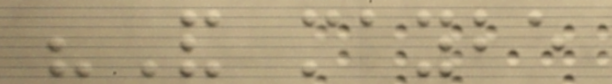"And maybe
